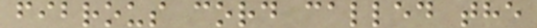fibrous cord called the
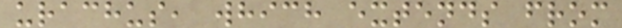urachus, which extends from
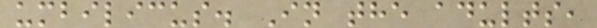umbilicus. In the adults,
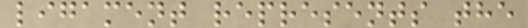ligament represents the
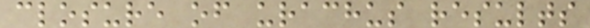closure of urachus results
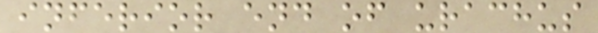inferior end of urachus
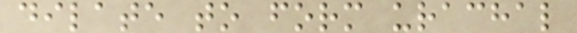dilate to form urachal
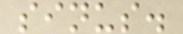sinus.
